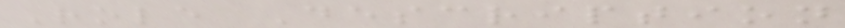Role Description
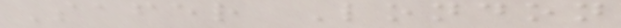Safer London
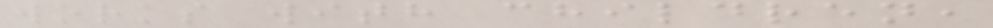works with children,
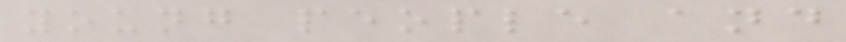young people and
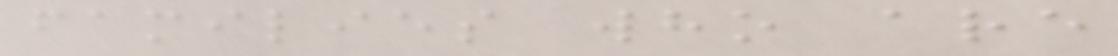families who are
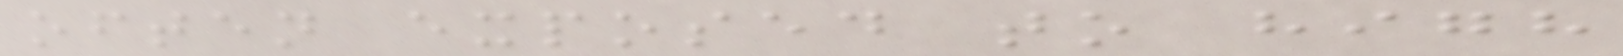often exposed to high
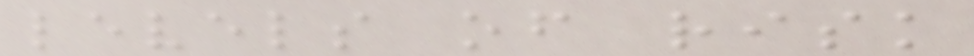levels of risk
